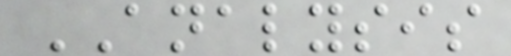ANALYSIS
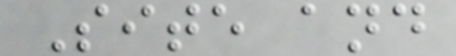Site and
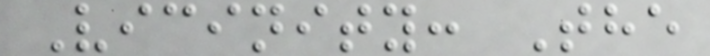Vicinity: The
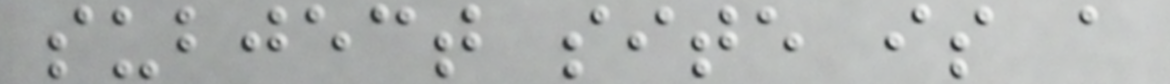subject site is a
